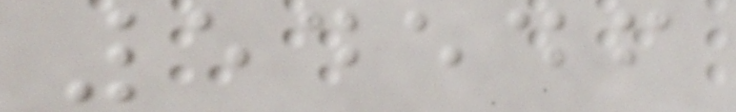54546
